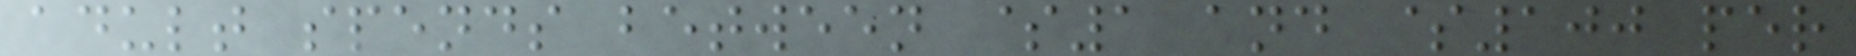adult spends between $1 and $100 per
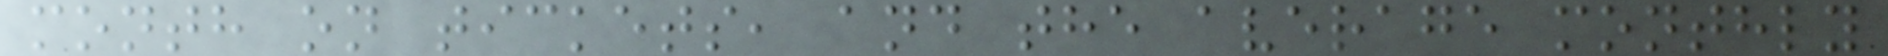month on tickets, and the average monthly
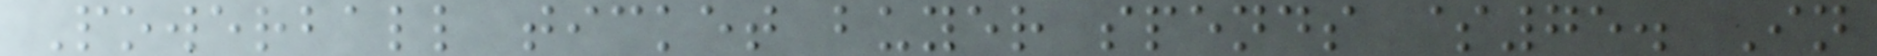Powerball ticket buyer spends $75. In
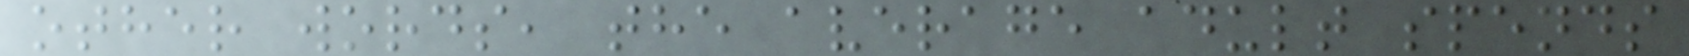other words, the average adult spends
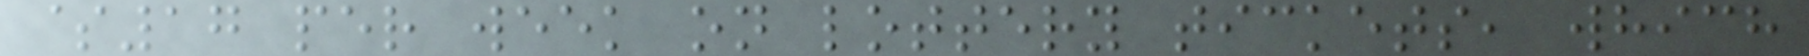$17 per week on lottery tickets, which
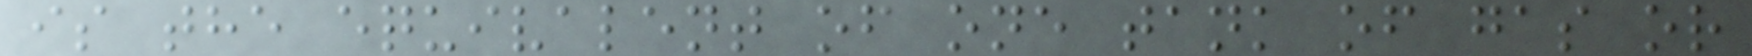is the equivalent of one tank of gas or
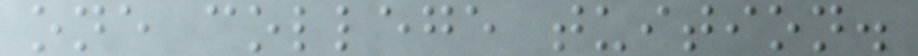one college tuition.
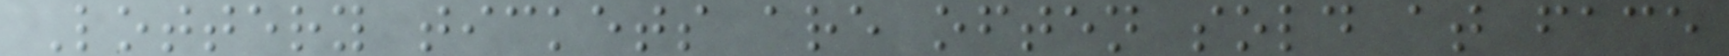Lottery tickets are often sold at face
